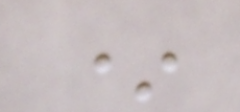*
